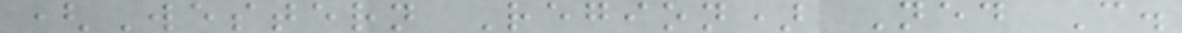(Western Region) Ned C.
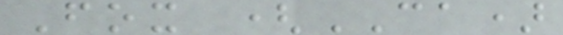Fox (CA)
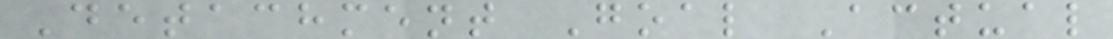Detachment Goal Actual
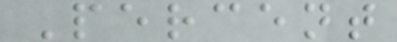Percent
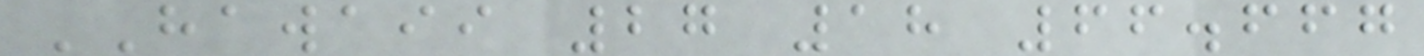HAWAII 27 18 66.667
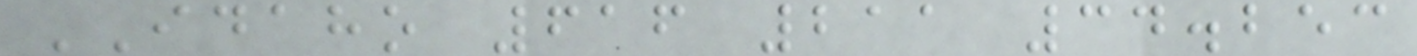IDAHO 616 211 34.253
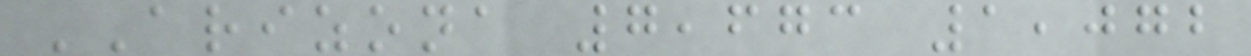ARIZONA 7,673 1,072
